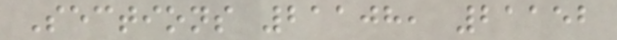Sections 21108, 21152
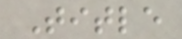Title
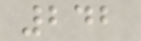242
